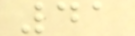41
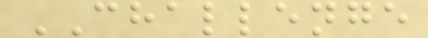CHALLENGE
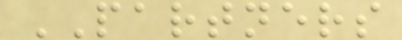PARTNERS
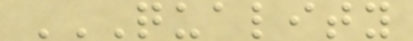QUALITY
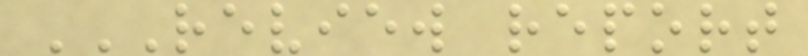REVIEW REPORT
